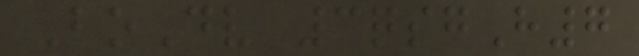BoDv 3qsgH7
